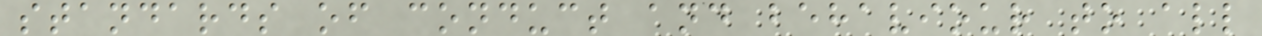standards of conduct and behaviour to all
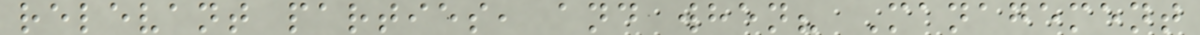relevant parties, and when? Management
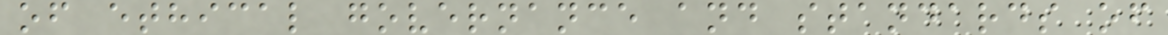of ethical governance and standards of
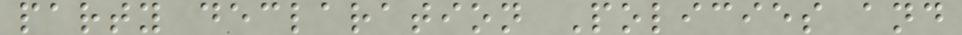party declaration Policies and
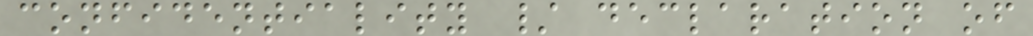confidentiality / declaration of
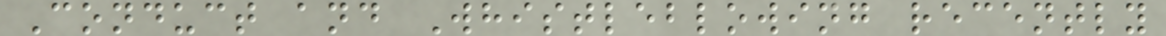Conduct and Whistleblowing recently
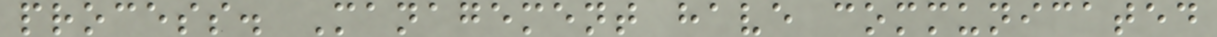process. Management have communicated
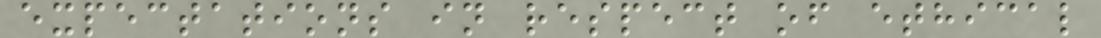expectations in respect of ethical
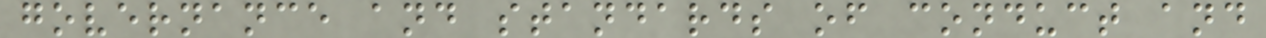governance and standards of conduct and
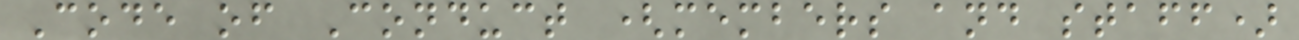Code of Conduct (members and staff)
